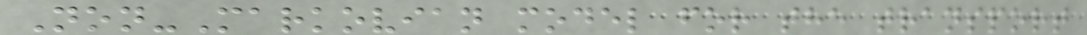Non-Markovian model for the transport
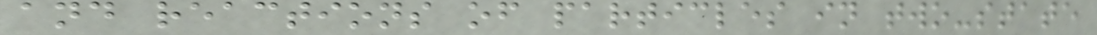and reactions of particles in two-state
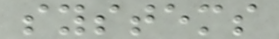systems
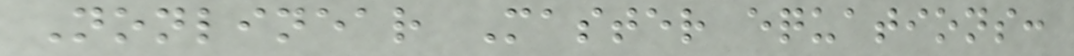Nonlinear Master equations:
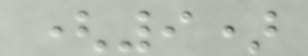(9)
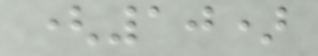(10)
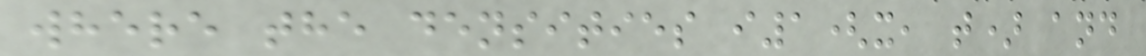where the densities i1(x, t) and
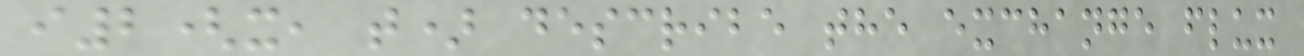i2(x, t) describe the exchange flux
